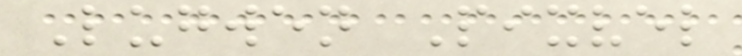Lugwen Pixvel
